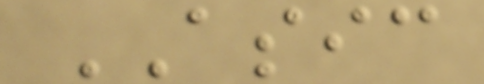ASIC
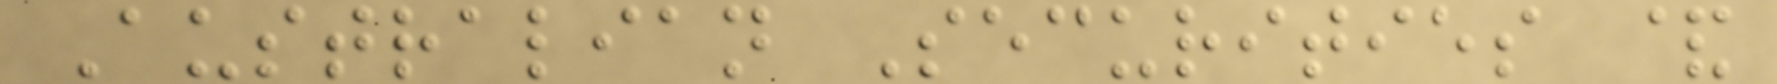Australian Securities &
